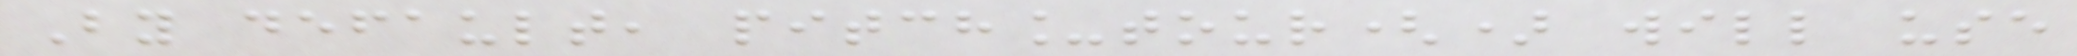By default, pitch_tour() will use
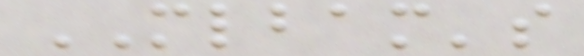MLBAM's
